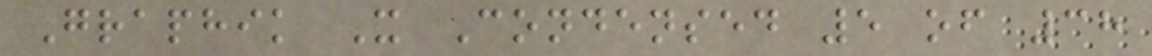Graphik X Condensed 5 of 38
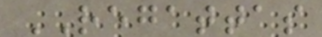REGATTAS
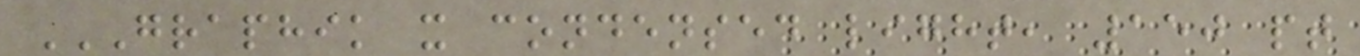GRAPHIK X CONDENSED LIGHT, 150 PT
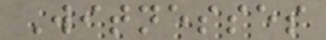Witnesses
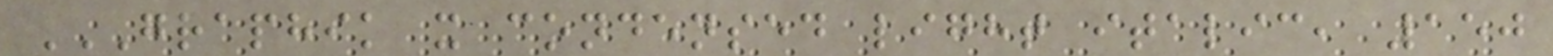GRAPHIK X CONDENSED LIGHT ITALIC, 150
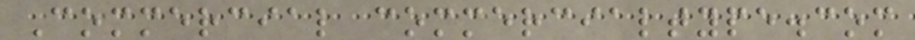Commercial commercialtype.com
